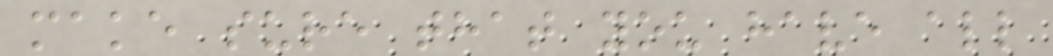make sure that you have all
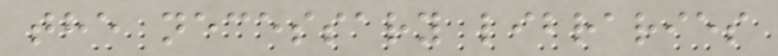the necessary libraries
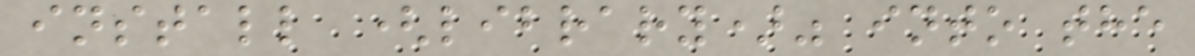install (library)" into the
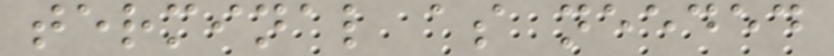terminal as needed
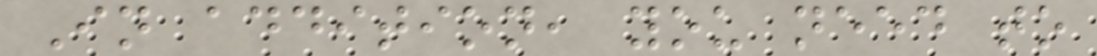In addition, you need to
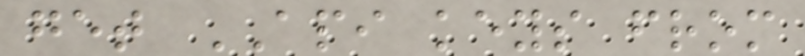get API keys from
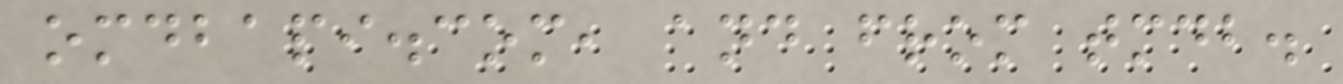omdbapi.com, and from tmdb.
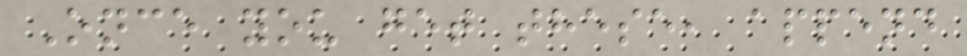Once you get these, append
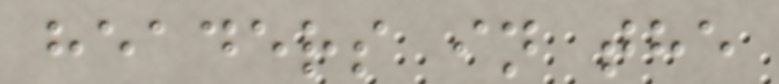headers in the
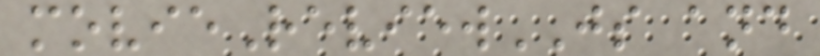movieReviewJS and
